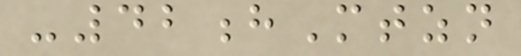-42hMtzn
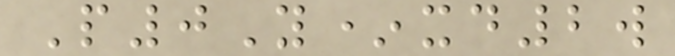P0Y*xd2w
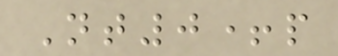Nt0+p
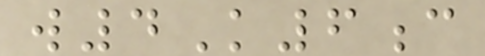w4K6c
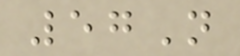57N
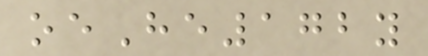oeHe172y
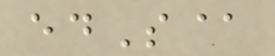edS@
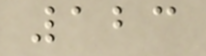123
